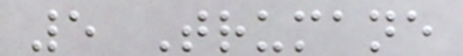5 Trumane
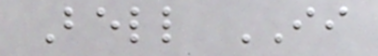Bell II
